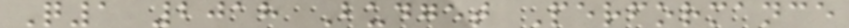Q1 2018 Budget Performance
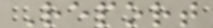Report
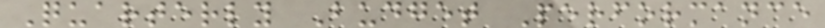Quarterly Budget Performance
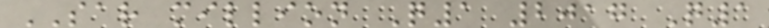SAR million Q1 2017 Q1
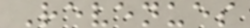Revenues
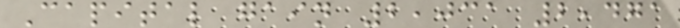Capital gain 2,031 2,471
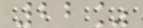22%
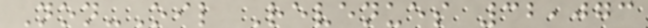Non-Oil Revenues 32,073
